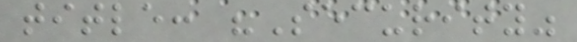title: "Security"
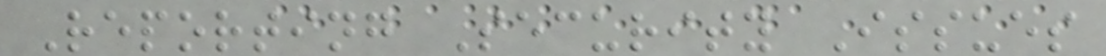Reporting Security Issues
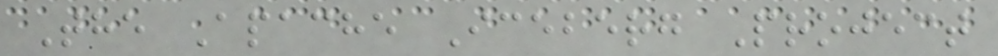The Apache Iceberg Project
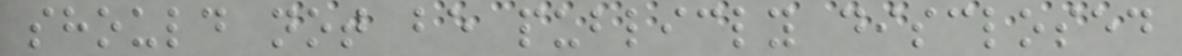should not be publicly disclosed
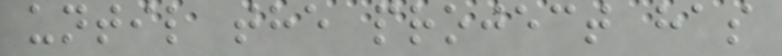until the project has
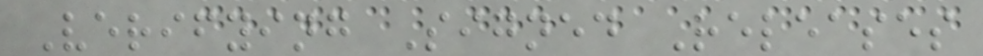Verifying Signed Releases
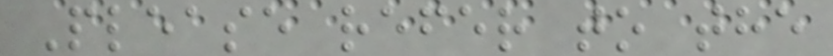Please refer to the
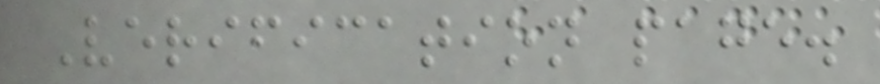Verification page.
